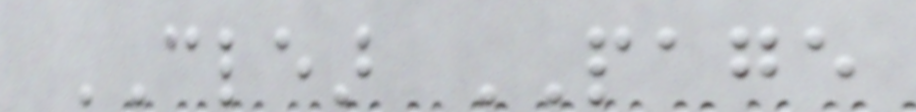CLEAR PAGE
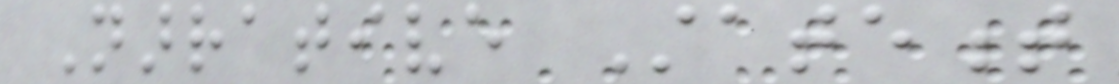Narrative Statement
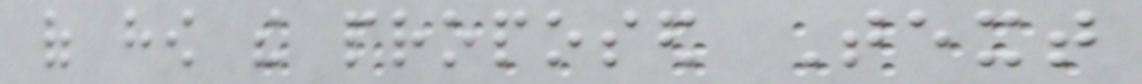of how the proposed Text
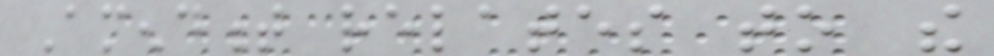Amendment relates to the
